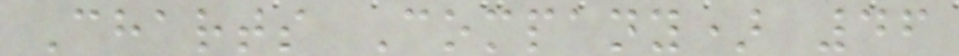Charts Company) 46
